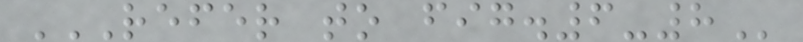REFER TO FIG.6-8
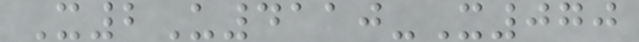X2U4110-X070
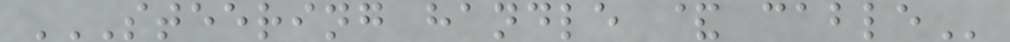STEERING HANDLE & CABLE
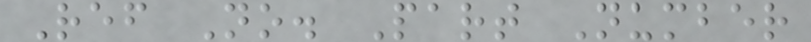Ref No. Part Number
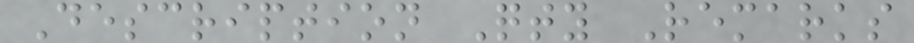Description Qty Remarks
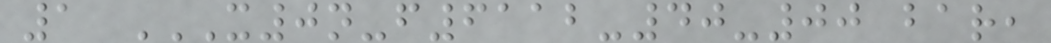1 X0N-F6112-40-00 BAR,
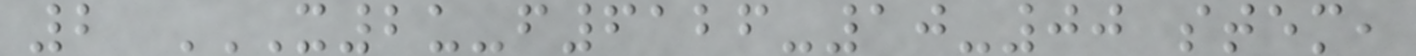2 X2U-F6126-10-00 STEM,
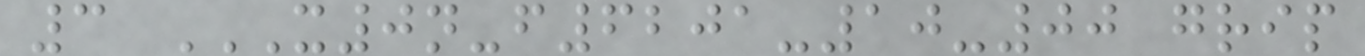3 X0N-F6201-10-00 GRIP
